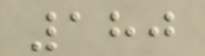180
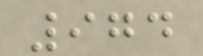974
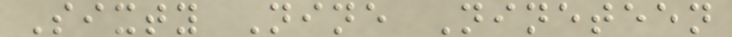Sixty Nine Nineteen
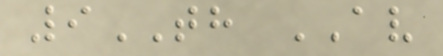9TH AV
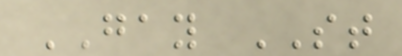GAY ST
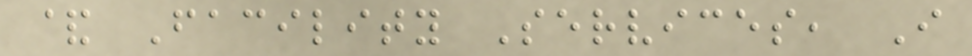& Facility Services, I
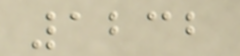1232
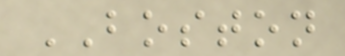BOSTON
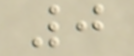0
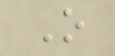O
